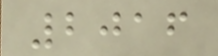2016
